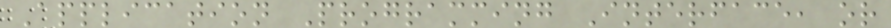Application Programming Interface, or
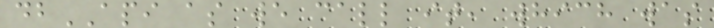dbAPI as we call it, which was
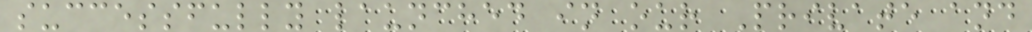successfully launched in our Private and
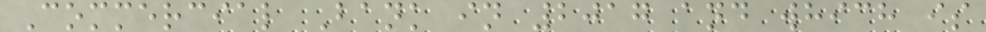Commercial Bank in 2017 and which is
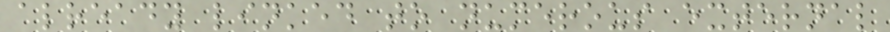already linked to numerous external
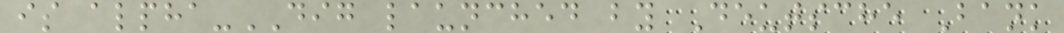is alpha-DIG launched by Deutsche Bank
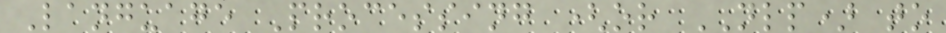Language Processing (or NLP) to
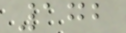172
